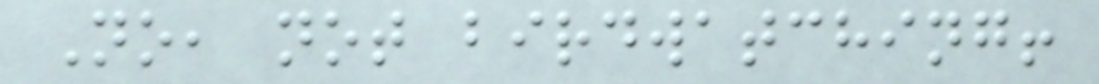No, not birdwatching!
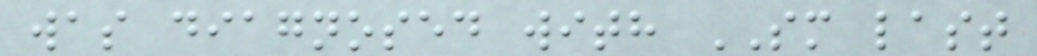was diagnosed with SM last
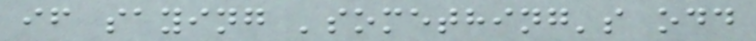if saying 'something's odd
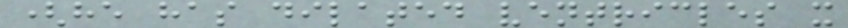(he has dilated ventricles x
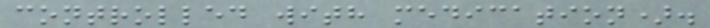controlled with medication).
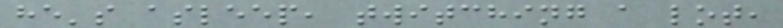he's asleep, twitching a lot,
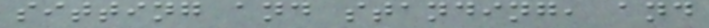sitting and standing, and
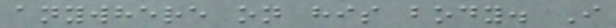anywhere on his body. I
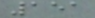151
